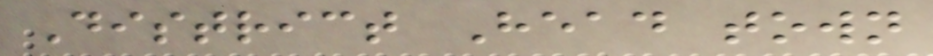District Head town
